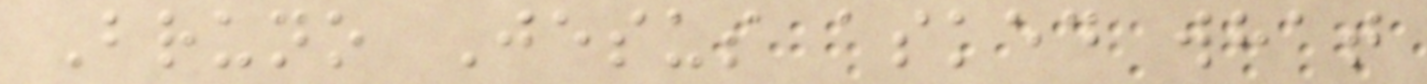Bruno Jesus asked what
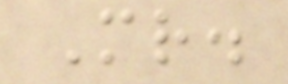Mr.
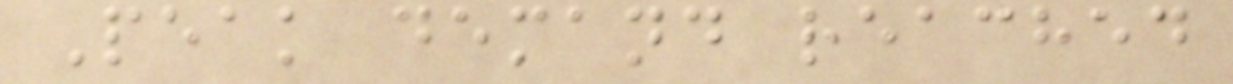Peak demand reached
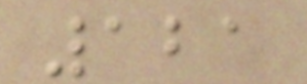121
